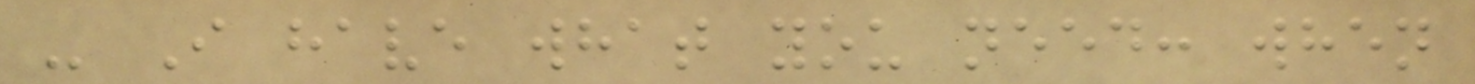- I have what you need: when
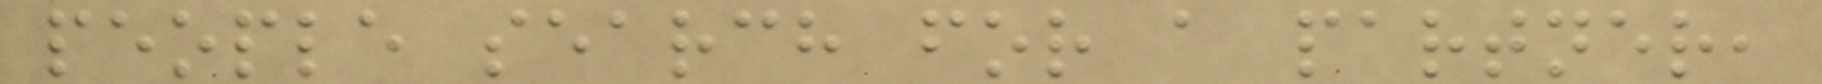people search for a partner,
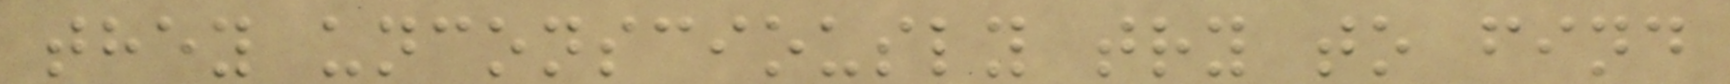they unconsciously try to find
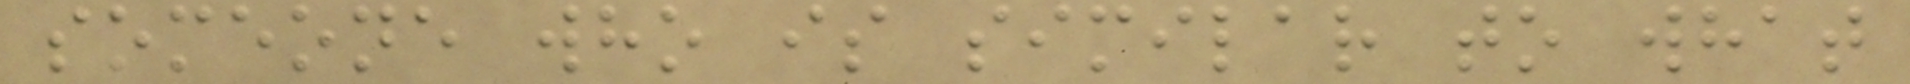someone who is similar to what
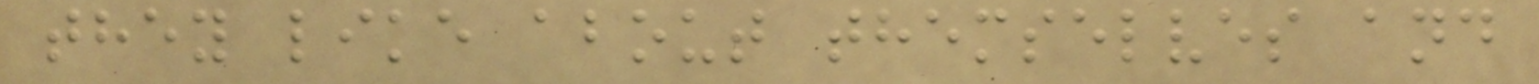they like about themselves and
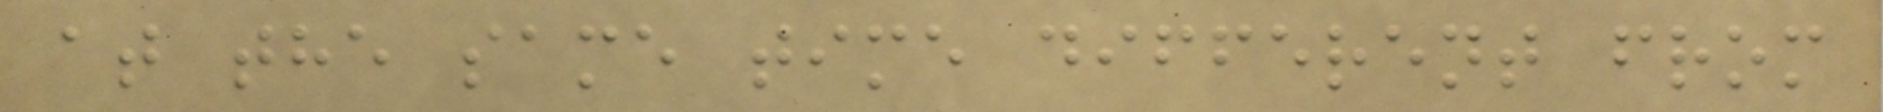at the same time different from
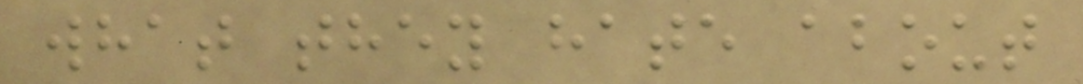what they hate about
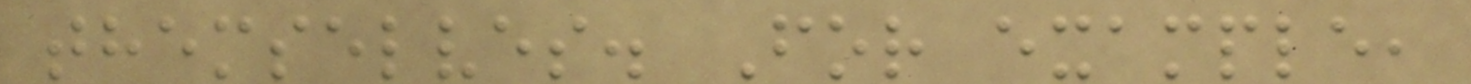themselves. For example,
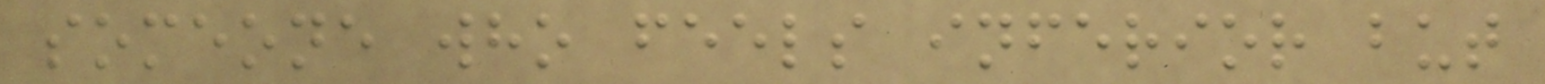someone who feels inferior but
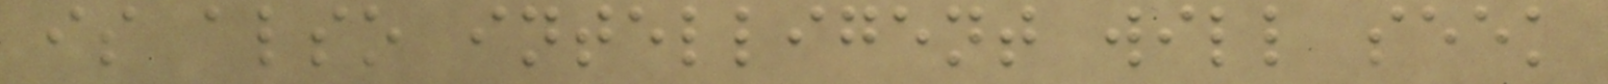is also intelligent will seek
